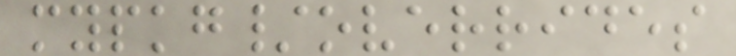mypkg/overrides
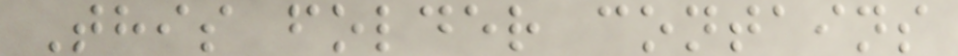This folder contains
